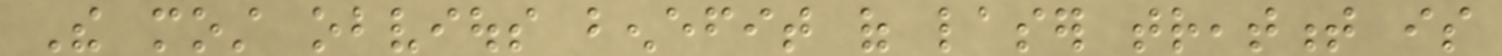The most obvious benefit of laser treatment is
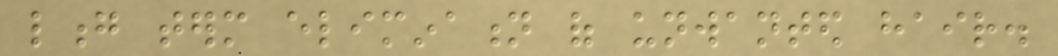long term elimination of unwanted hair.
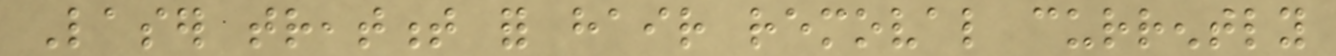Laser treatment for hair removal currently
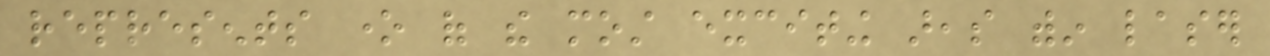represents one of the most exciting areas within laser
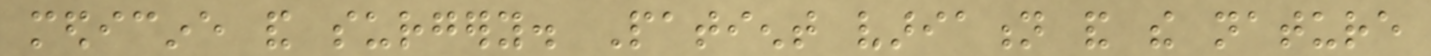medicine and surgery. Patient variation and the nature
